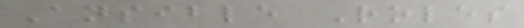Ansible Roles
